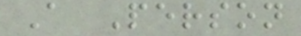A Person
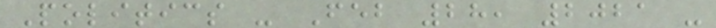Politics - Feb 28, 2021 -
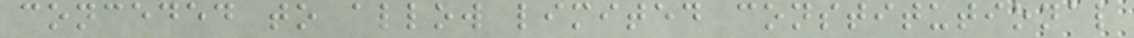conceded to allow limited constitutional
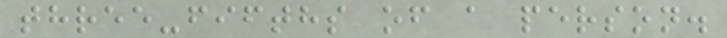three-fifths of a person.
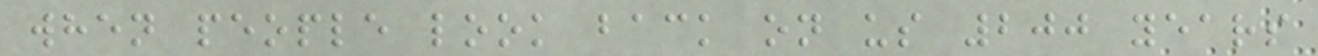when people look back on us 200 years
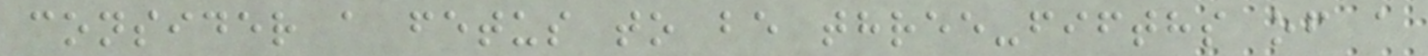consider a fetus to be three-fifths of a
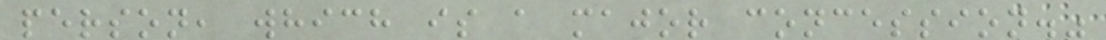person, which is a major concession."
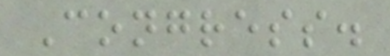Congress.
